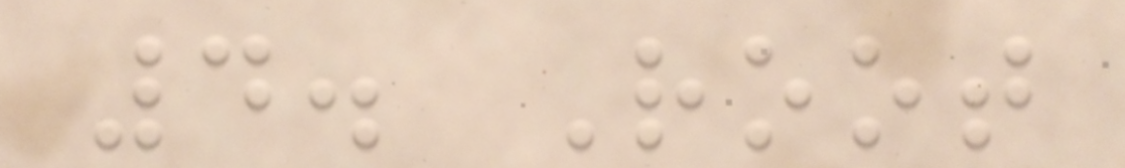4. Root
